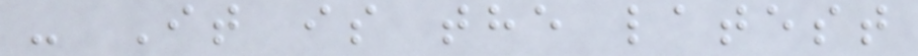- It is the latest
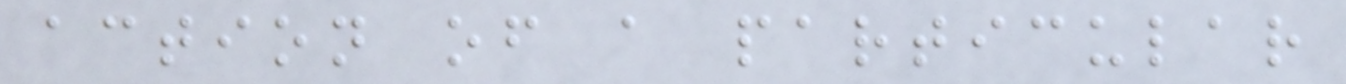action of a particular
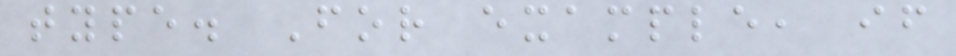type. For example, if
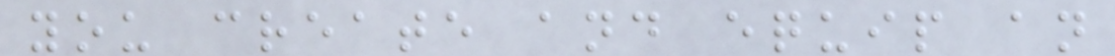you create and equip an
